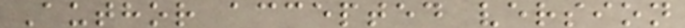Author accepted version
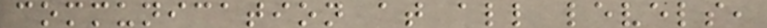communication at all levels,
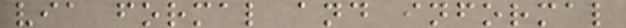via formal and informal
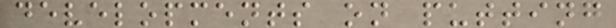developments on putting
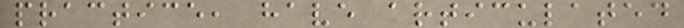practice, have articulated
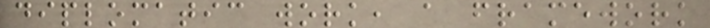diplomatic work, a framework
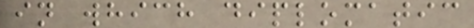in which diplomatic
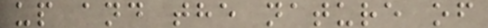up and the nature of
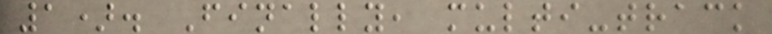1). Finally, multi-track
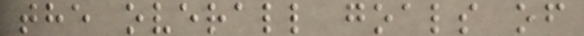the overall goals of
